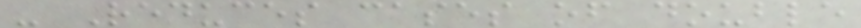- Reduces cases of double
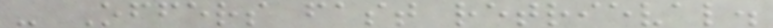- Offers fast retrieval.
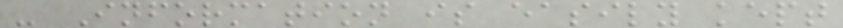- Information is easily kept
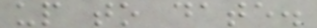up to date.
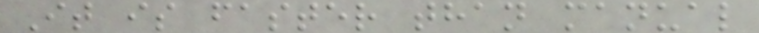It is faster than manual
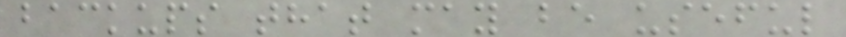backups that may be useful
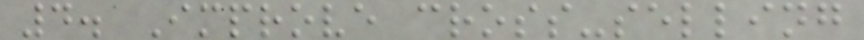4. Improve cross-selling
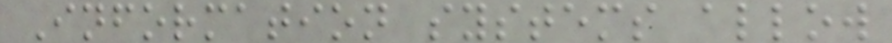Information systems allow
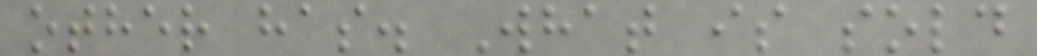other has. What is sold
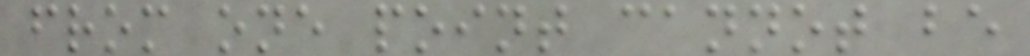from one point cannot be
